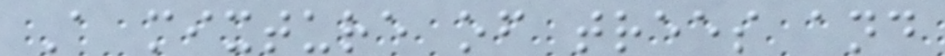A mixture of trees and
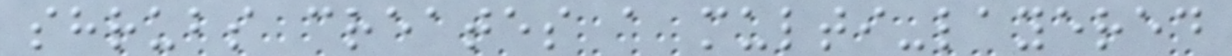shrubs creates a multi-layered
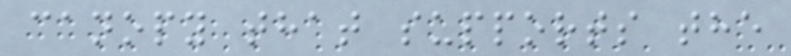canopy that supports the
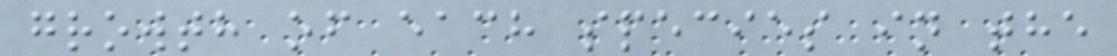growth of each species in the
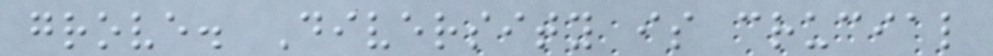grove. Diversity is crucial
